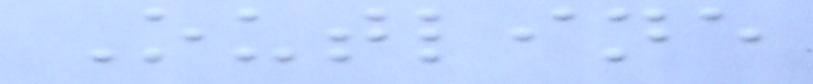Outline
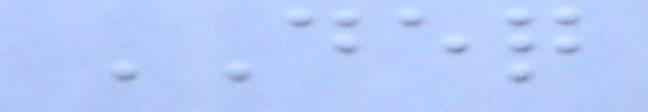DEQ
